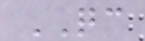QC
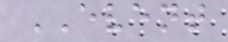EVENT
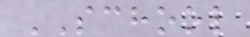SCHOOL
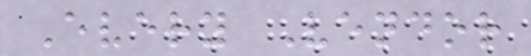Every Vendor
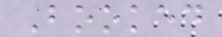Booked
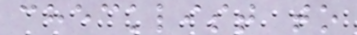checklist to
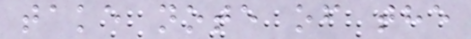take note of the
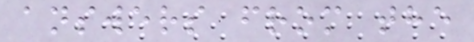answers from the
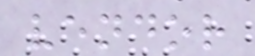vendor
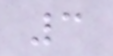3
